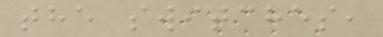the switches,
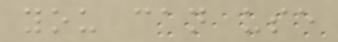you can use
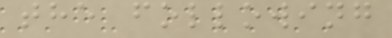the following
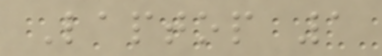Laptop 1
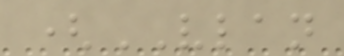(VLAN
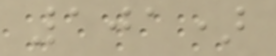101)
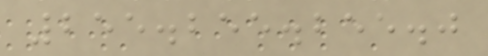255.255.255.0
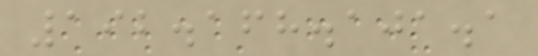192.168.101.1
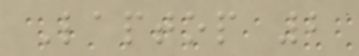Laptop 2
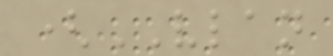(VLAN
